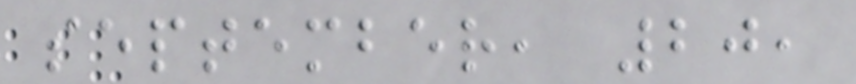september, 20,
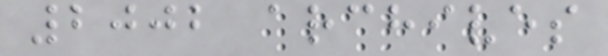2002 archives
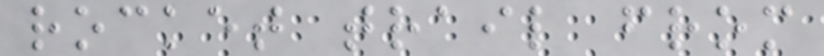rocket trail from
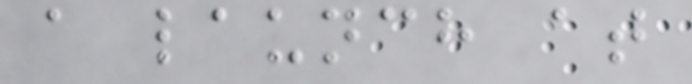a launch at
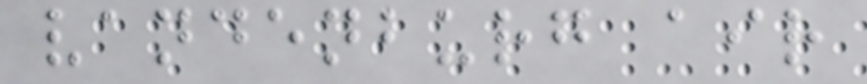vandenburg air
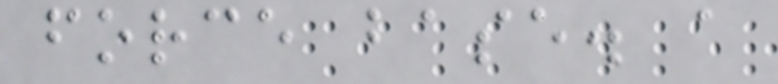force base. a
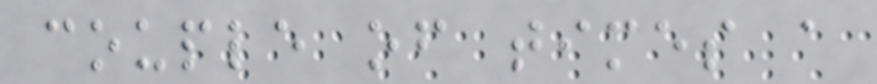couple of times a
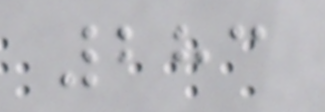283
